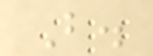B.
